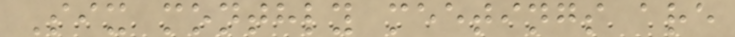Six monthly meetings are
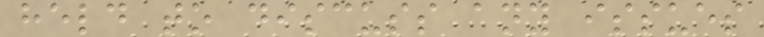held to discuss any issues
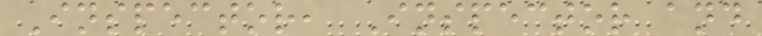Inspector, Inspector and
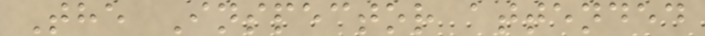The Inspector attended
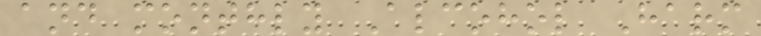and monthly Alcohol Harm
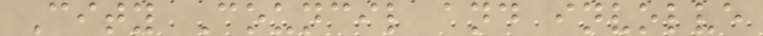City Council and involve
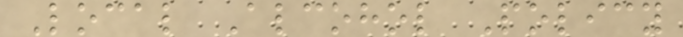Local Alcohol Policy
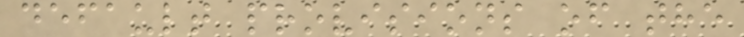default provisions of the
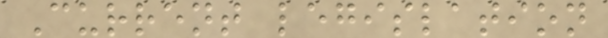Current legislation
